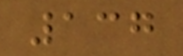137
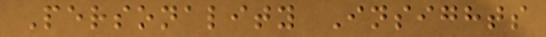Personality Insights
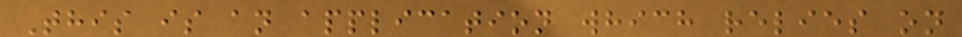This is an application which relies on
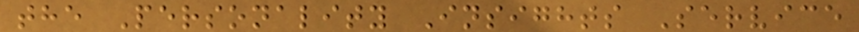the Personality Insights Service
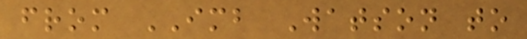from IMB Watson to
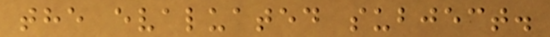the evaluated subject.
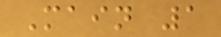Main 1
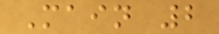Main 2
